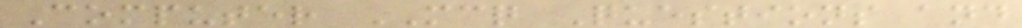Computer MCQ Questions and
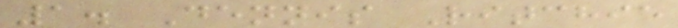1. Dennis Ritchie
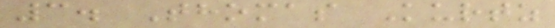3. Thomas Kurtz
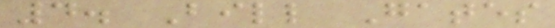4. Bill Gates
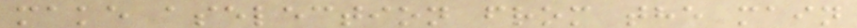make aselection from the main
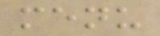menu
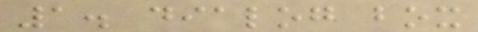1. dialog box
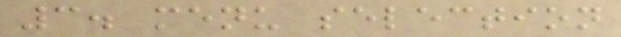3. menu selection
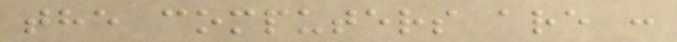the computers are :
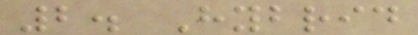2. Hybrid
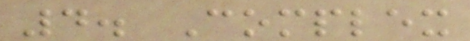4. Complex
